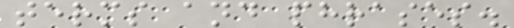terms and phrases.
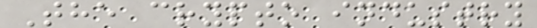The crypto industry
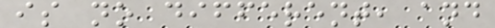is no different, and
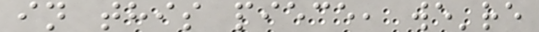in this piece, we're
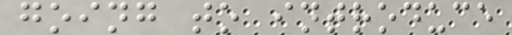going to introduce
